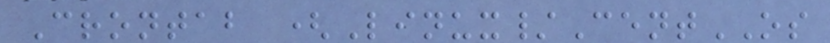Crontab (Linux/CentOS
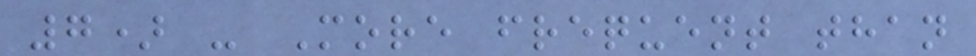7) - More frequent than
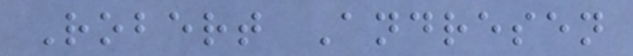Robert Andresen
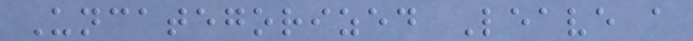Uncategorized Leave a
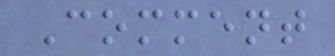Comment
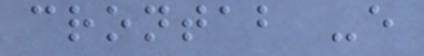crontab -e
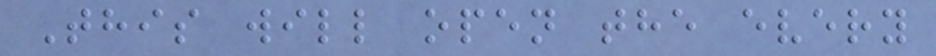This will open the every
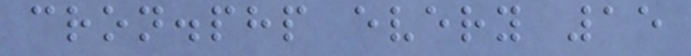cron.php every 15
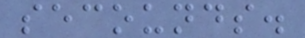secounds.
